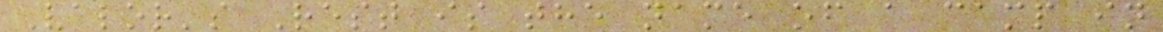Valor's Rest is the name of a camp in
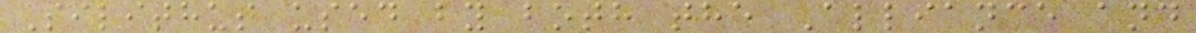Silithus used by both the Alliance and
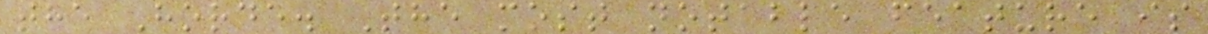the Horde. The most notable feature is
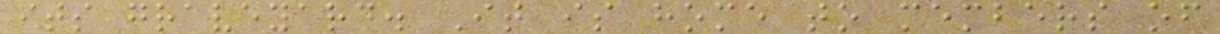its graveyard. It is home to members of
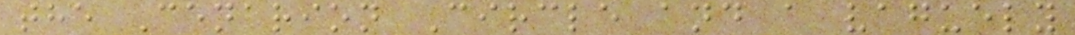the Cenarion Circle and a vaguely
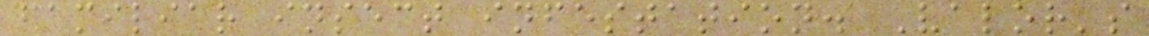familiar insect infestation. Valor's
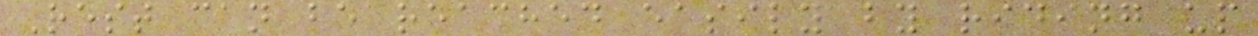Rest can be reached easily by riding up
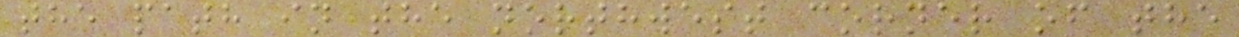the path in the northwest corner of the
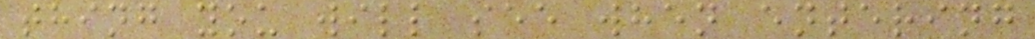thing you will see when entering
